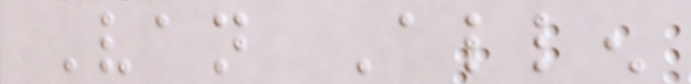Van Allen
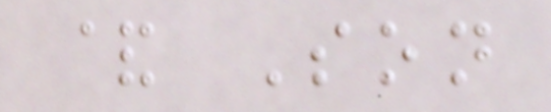& Son
